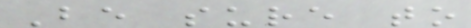Be sure to
